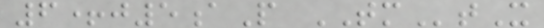6+j5aP TMtX
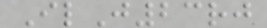IlJ23rj
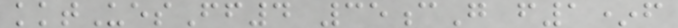kktUesFf4 35cG f1*f
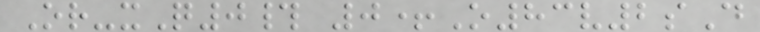Or-xQ0# 0+O83v2sD
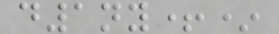d1ny+*
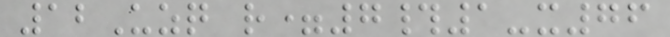12Uzq r=7#1-x76
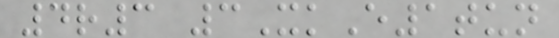4r3 3XkE1tun
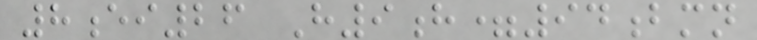8ei26 H9h=94bmn
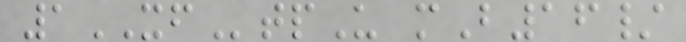1XFtpU mB16/
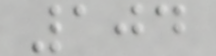104
